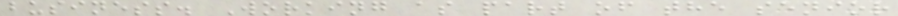business. Working as part of the senior
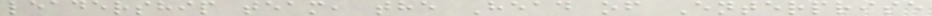leadership team, the Head of Enterprise
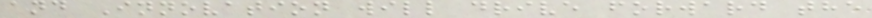and Innovation will drive forward the
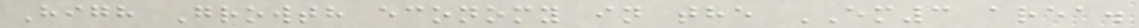High Growth economy in the EM3 area.
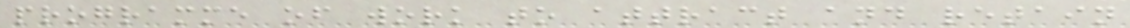programme of work to attract and retain
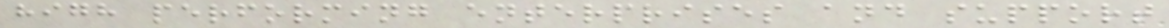high performing enterprises and support
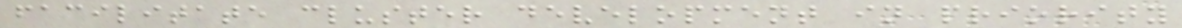facilitate cluster development in priority
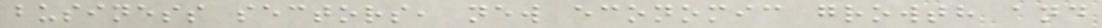business sectors, new economic growth and
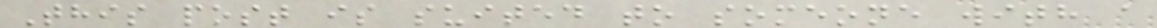This post is suited to someone with a
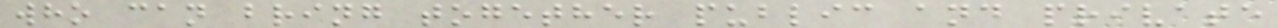who can bring together public and private
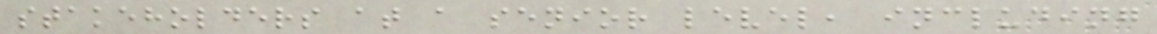stakeholders at a senior level, including
